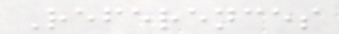References
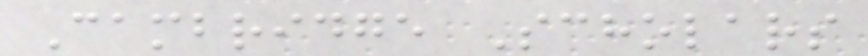Cambridge Scholars
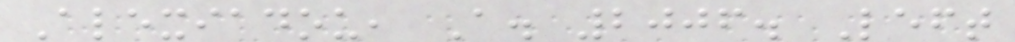Alexiadou, A. 2006. Left
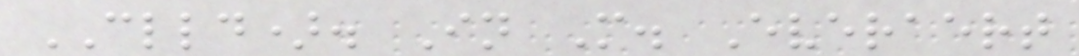CLLD). In M. Everaert
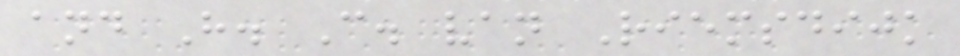and H. C. van Riemsdijk
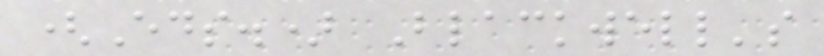(Eds.) Blackwell's
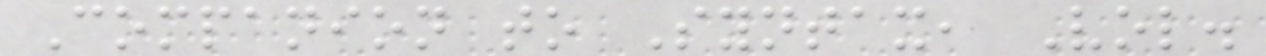Companion to Syntax, Vol.
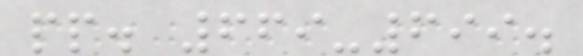pp. 669-699.
